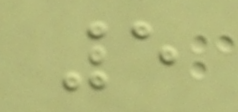5
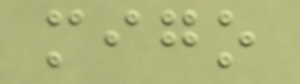migo
